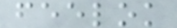feelok
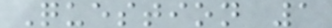Question 1
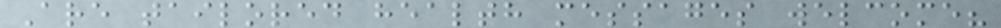Are tailored health messages welcome?
